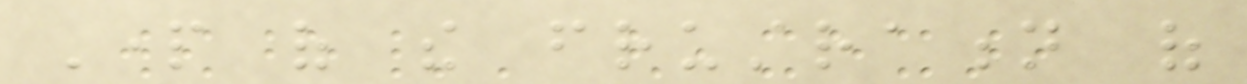Part of the frustration of
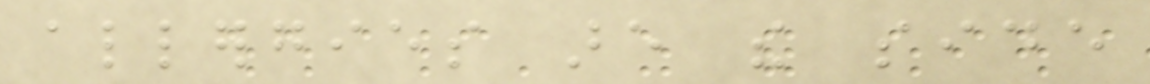allergies are the side
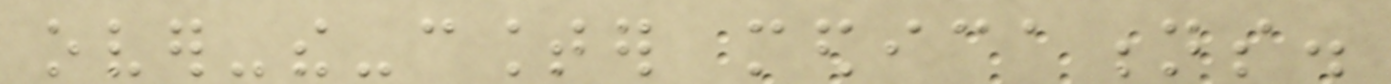over-the-counter medications.
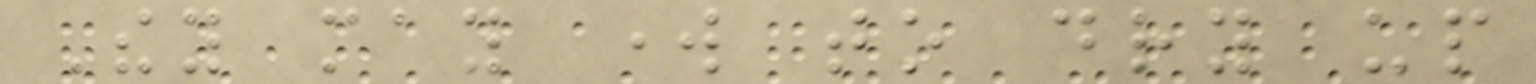They may work to dry up
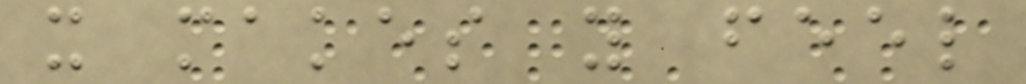it makes you feel
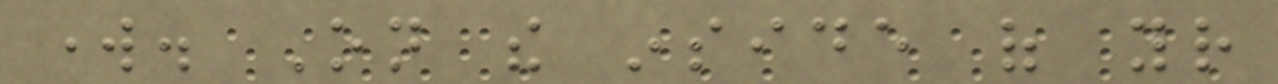work. On the inside of your
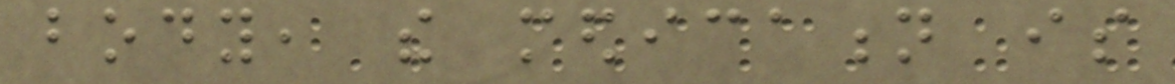body, the medication is
